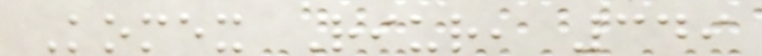Komex Riur, 349
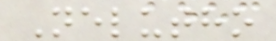Nelutho
